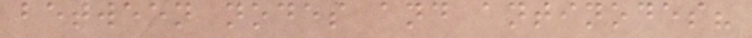between nodes and antinodes?
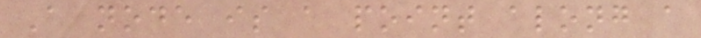A node is a point along a
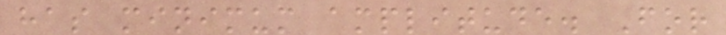has minimum amplitude. For
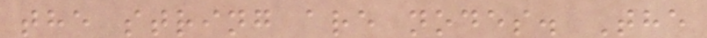the string are nodes. The
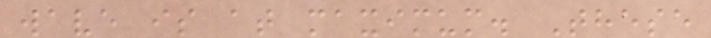wave is at maximum. These
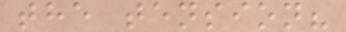the tension?
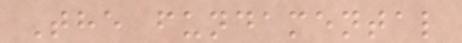The fundamental
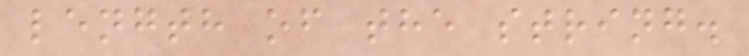length of the string.
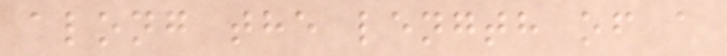along the length of a
